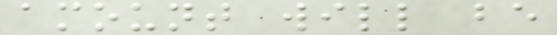amount will be
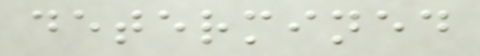determined
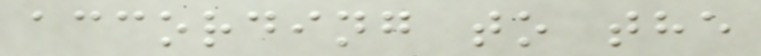according to the
